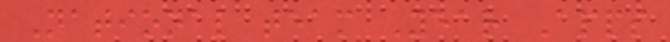National team Year Apps
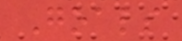Goals
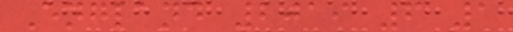England 2019 6 1
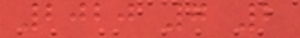2020 7 2
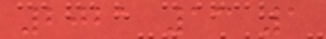2021 13 1
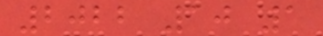2022 10 1
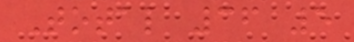Total 36 5
